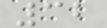32
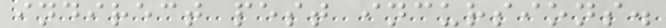indirect pest incursions.
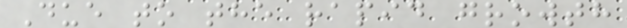Due to the rapid growth
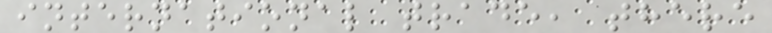international trade, there
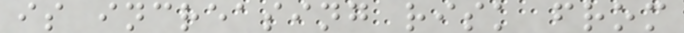is increasing risk from
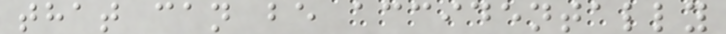that can be accidentally
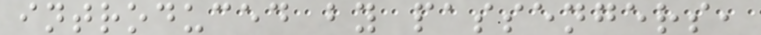introduced by passengers,
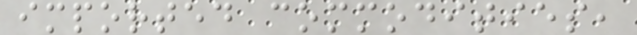imported commodities,
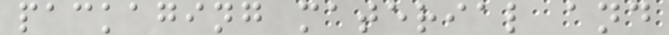packaging material and
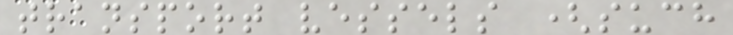transport vessels (such
